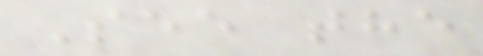See the
